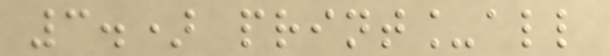3.) print_all
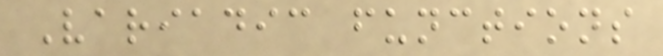Variadic functions
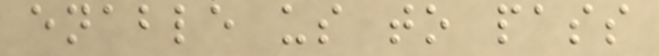enable us to pass
